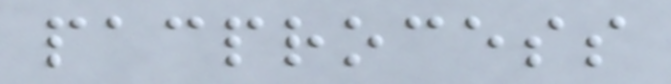pacprocess
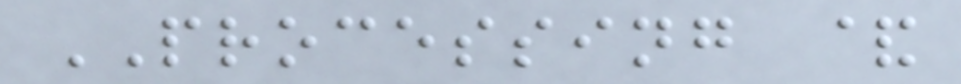PROCESSING &
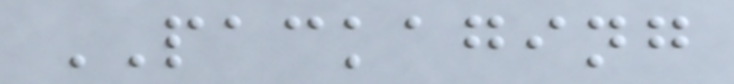PACKAGING
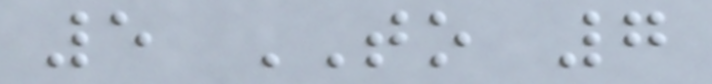5 TO 7
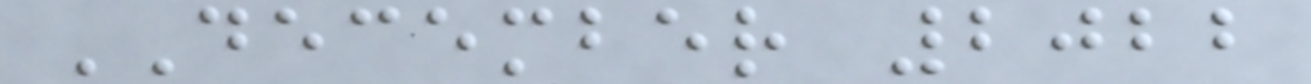DECEMBER 2022
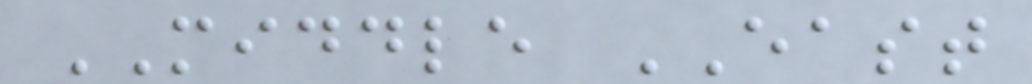MIDDLE EAST
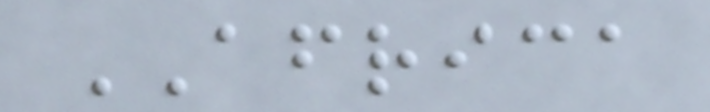AFRICA
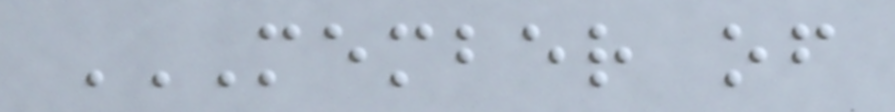MEMBER OF
